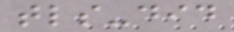tls-did
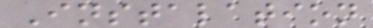Instalation
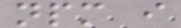npm i
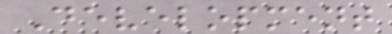Development
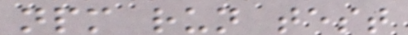npm run test
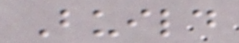Build
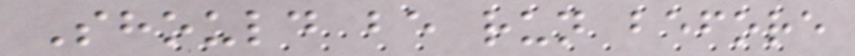Should be run before
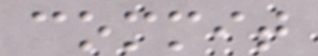commit
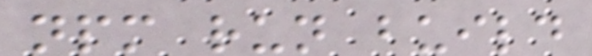npm run build
